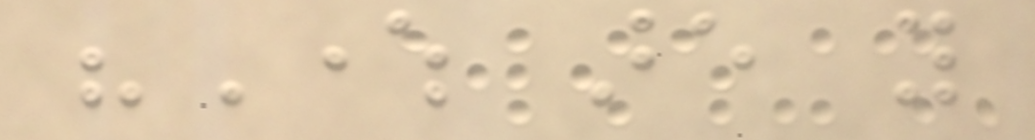"Where are you
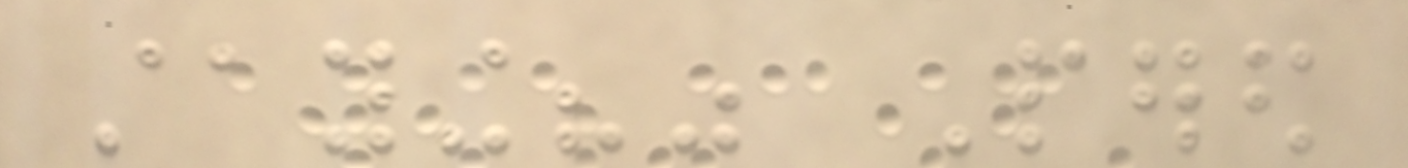staying?" Pered
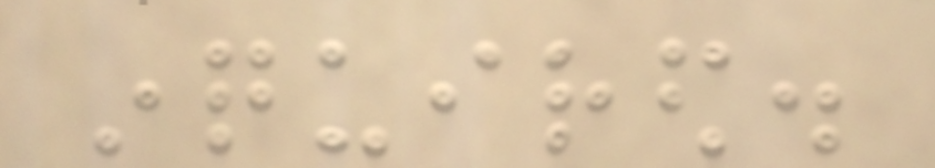inquired.
